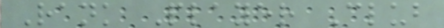Rank Player Club
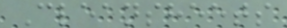Cleansheets
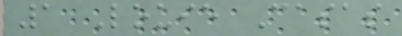1 Louie Casas
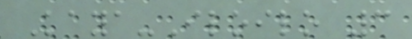Kaya-Iloilo 3
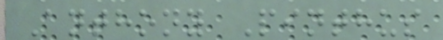Anthony Pinthus
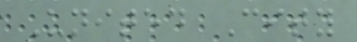United City
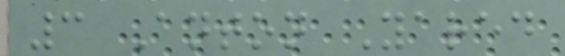3 Anton Yared
